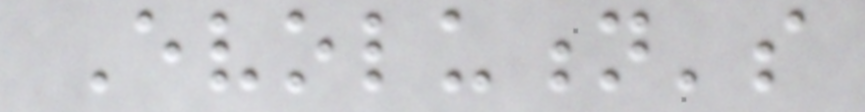Evolution's
